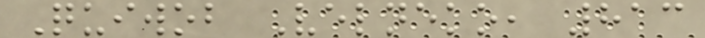Quiwob Velneko, 813
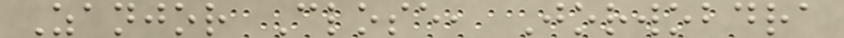Zanjor Close, Jorwobdra
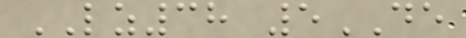LZ38 5DE
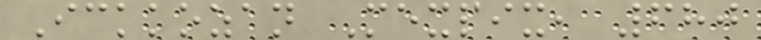Ickkozan Mexpix, 680
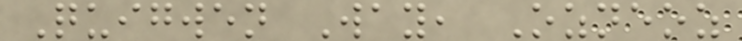Quigwen Way, Ozneoz
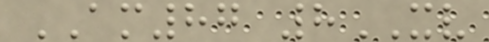AM87 8XV
